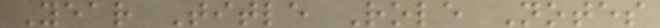Year Title Role Notes
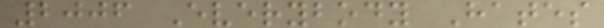2006 Everybody Hates
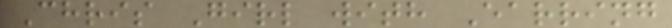Chris Girl with Earring
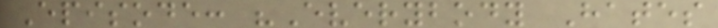Episode: "Everybody Hates
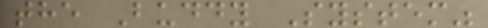the Buddy System"
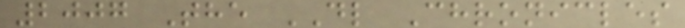2007 The DL Chronicles
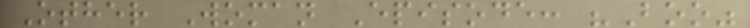Other Woman Episode: "Boo"
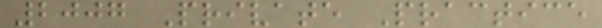2007 Private Practice
